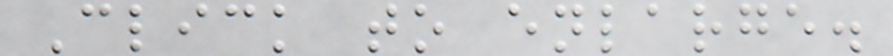Click to enlarge.
